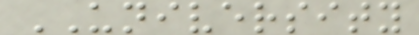UNIVERSITY
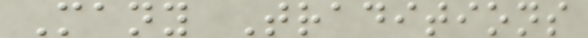Many Traditions
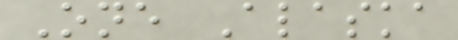One Alaska
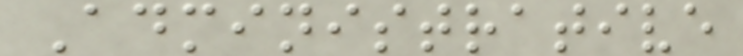Administrative
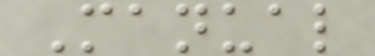Manual
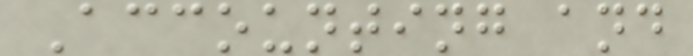Accounting and
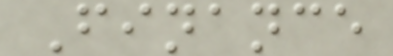Finance
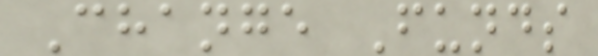Change Funds
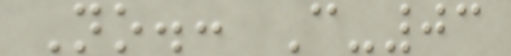No.: C-03
